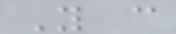You can
